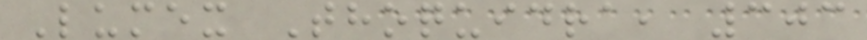Lumex Thoquidra, 303
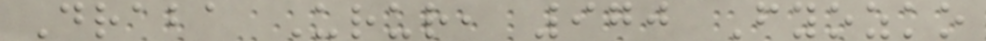Draba Urur, 970 Fyozko
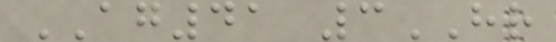AG41 3HR
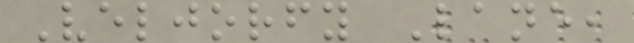Veljorfy Lane,
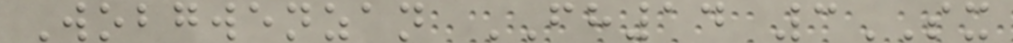Wobgwenzan FH14 3SX
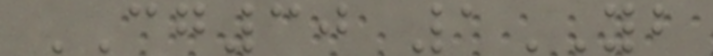CG30 1YB
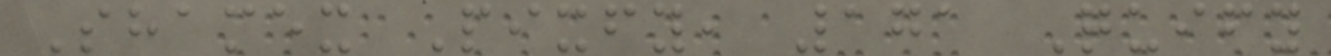Shamex Pixfy, 171 Quify
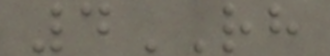4RH
